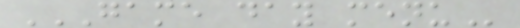GAME DAY MENU
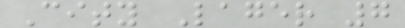City Lager 7
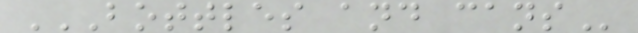BOTTLES AND CANS
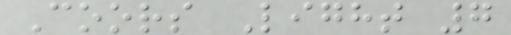Coors Light 7
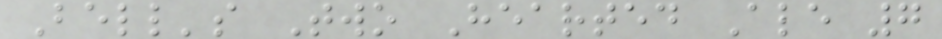Bell's Two Hearted Ale 7
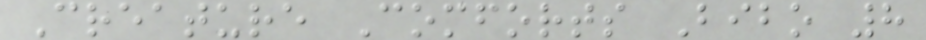Creature Comforts Bibo 8
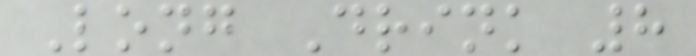Long Drink 8
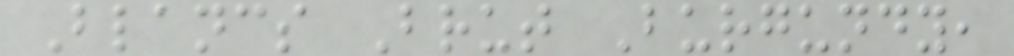Blancs Brut Burgundy,
